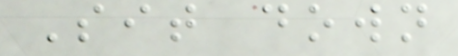Sit down
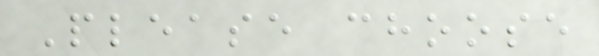Please choose
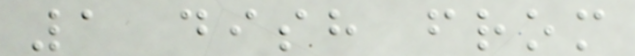1 dish from
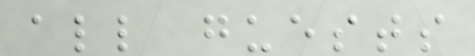all guests
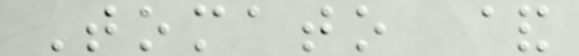Tomato &
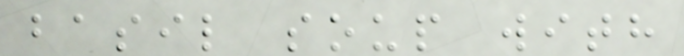basil soup with
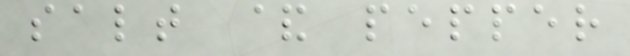salt & pepper
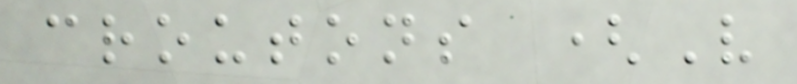croutons (V
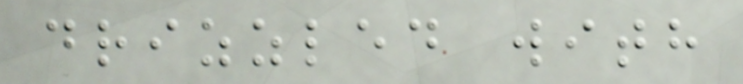drizzled with
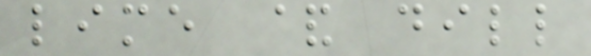lime & dill
